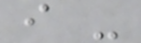i -
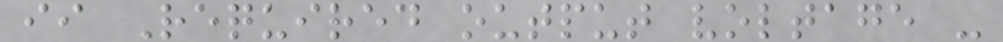ii Required output voltage -
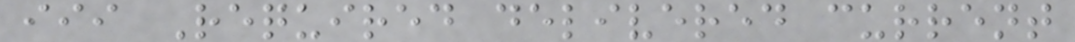iii Required delivered current
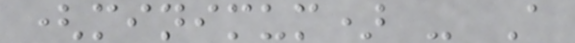(minimum) - A
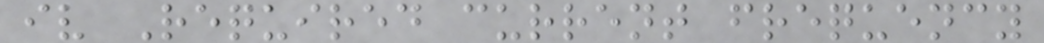iv Required current frequency
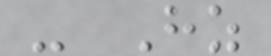- Hz
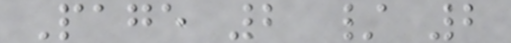Page 2 / 2
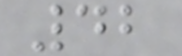42
